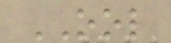OOL
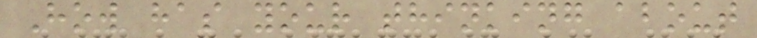How has your thinking about
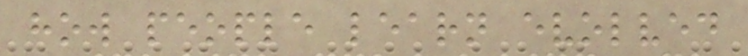how people learn evolved
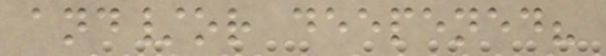and/or deepened?
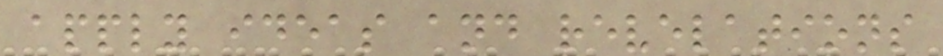apply ideas and revelations
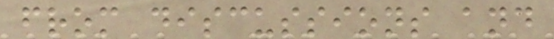from discussions and
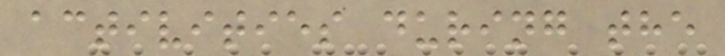activities during the
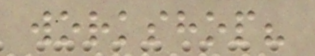workshop?
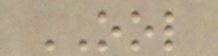OOL
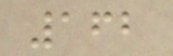162
